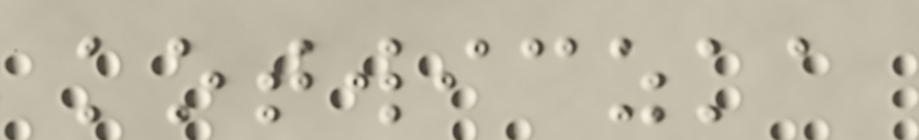kotwiczka
